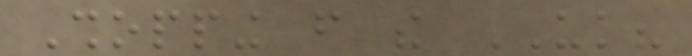Shopping from the UK?
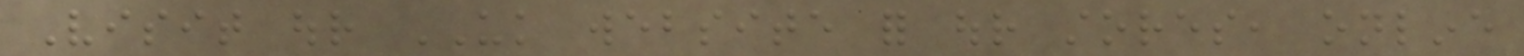Visit our UK website for our stores, online
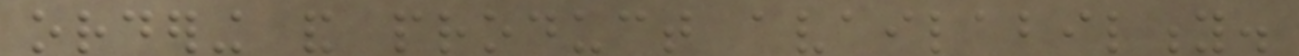ordering and product availability.
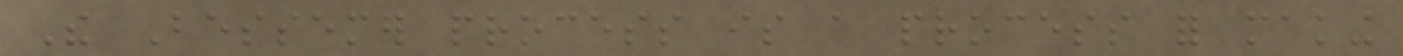The Bessemer process is a process for making
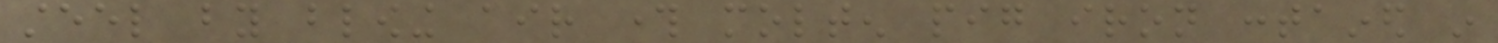steel by blowing air through molten pig iron contained in
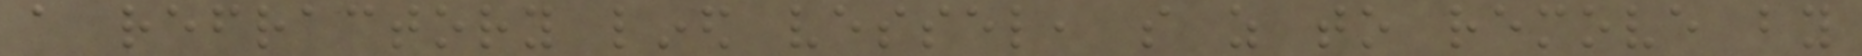a refractory lined vessel, so as to remove by
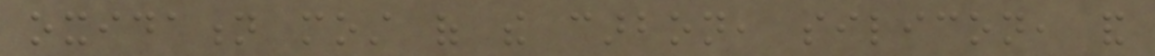oxidation most of the carbon, silicon, and
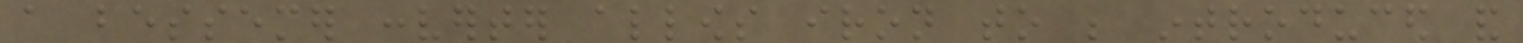a bessemer converter allows iron to be introduced and
